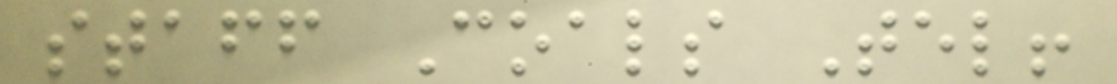staff Coals Tel!
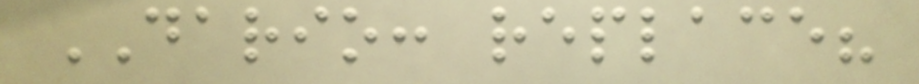DARIO: replace?
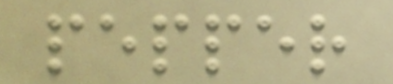pepper
